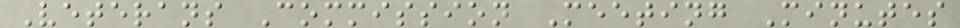Veterans Commission Meeting Minutes
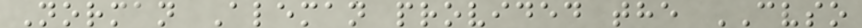Norman Aleman provided the CVSO
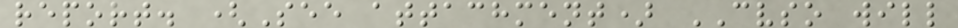report. (See attachment) CVSO will
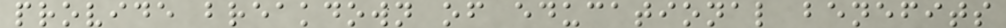provide breakdown of educational benefits
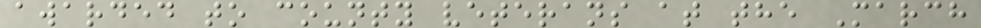awarded to county veterans at the March
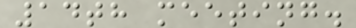14th meeting.
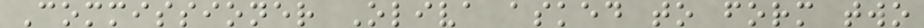Commissioner Oliva asked to form two
